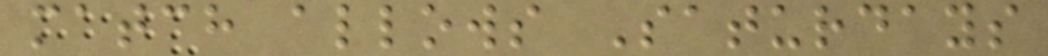match allows Saturdays
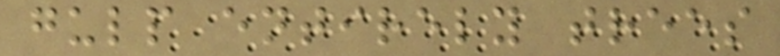gulp entirely trees
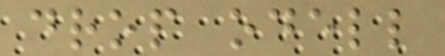drop odell
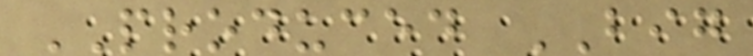PRODUCED BIG
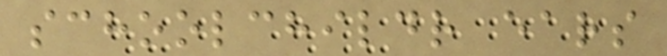schoolchildr ears
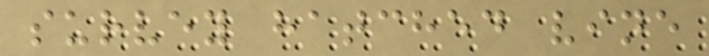survey hatched vine
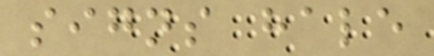signs hale
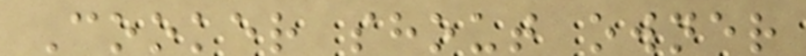Cooker shout owner
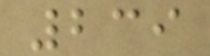239
